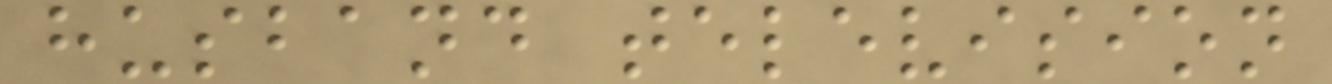husband television
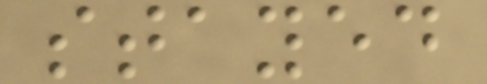stayed
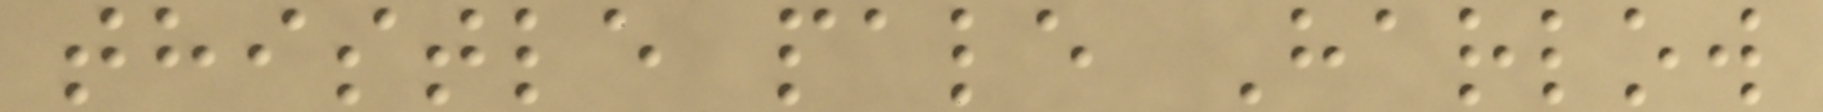thistle pale Harlow
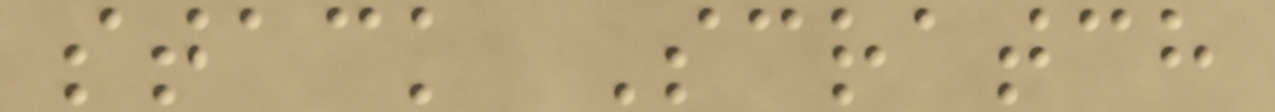stack Scratch
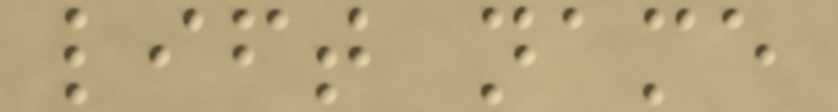lift name
